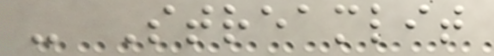- Streamlit
